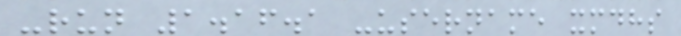-run 1.16.1 -username xmdhs
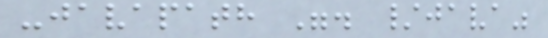-javapath ". /java"
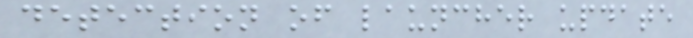detection of launcher update
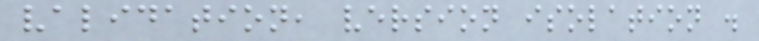validation, version isolation .
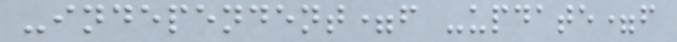-independent=f -update=f
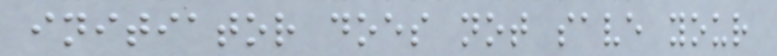initiator does not save your
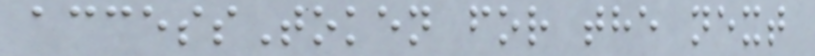accessToken for the next
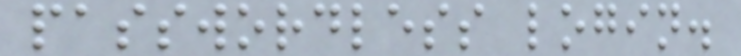passwordless login.
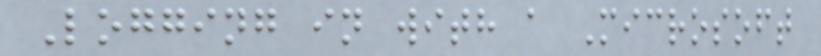Logging in with a Microsoft
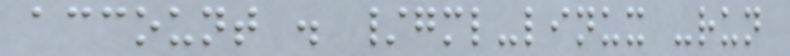account . /gml-linux -run
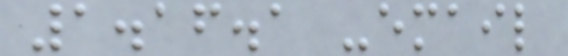1.16.1 -email
